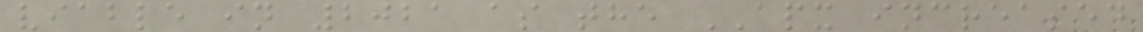viable in 2021 as the APX increased
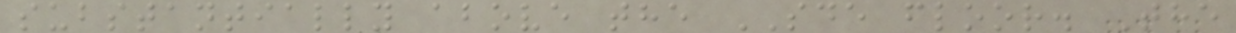substantially above the SDE floor. The
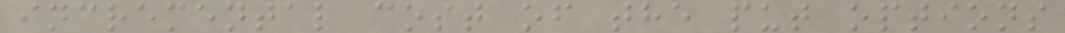incremental cost of the put options
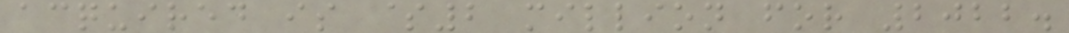acquired is $2 million for 2022.
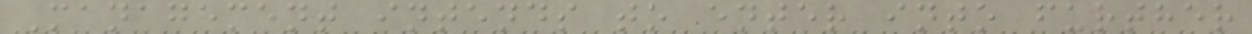Management intends to enter into further
